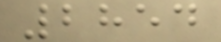2854
